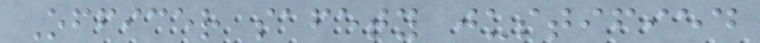Officer safety justified
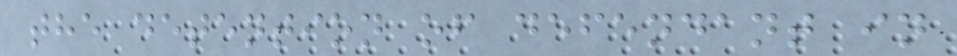the detention of defendant in
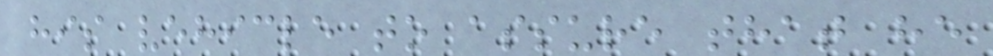his vehicle to assure that he
